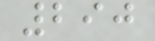290
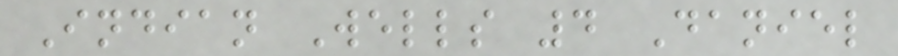Indian Wells 4 Daniel
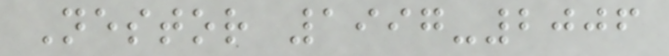Nestor 1997-2006
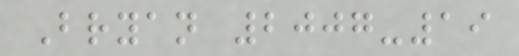Bryan 2007-19
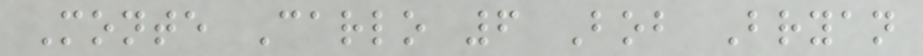Monte Carlo 6 Bob Bryan
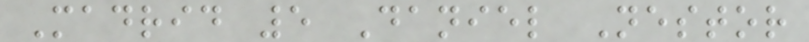Madrid 5 Daniel Nestor
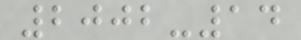2002-14
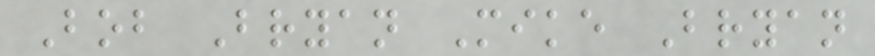Bob Bryan Mike Bryan
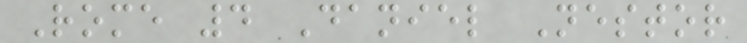Rome 4 Daniel Nestor
